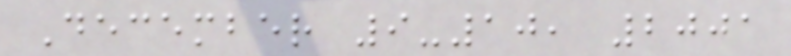December 9-10, 2001
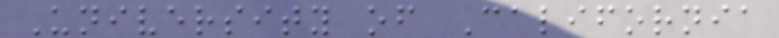University of California
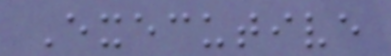Executive
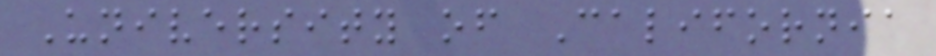University of California
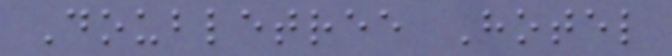Doubletree Hotel
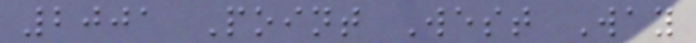2001 Point West Way
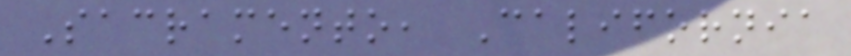Sacramento, California
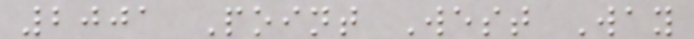2001 Point West Way
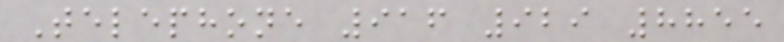Telephone 916 929 8855
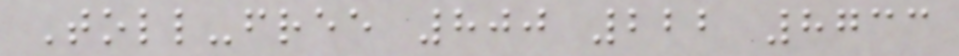Toll-free 800 222 8733
